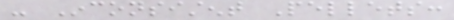- Inconsistent Pellets:
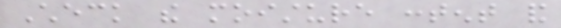Check the moisture content and
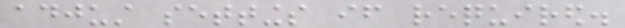adjust settings if required.
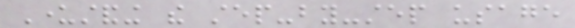Understanding the step-by-step usage
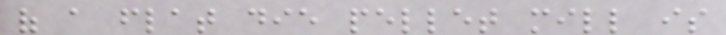of a flat die pellet mill is
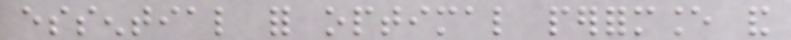essential for optimal performance and
